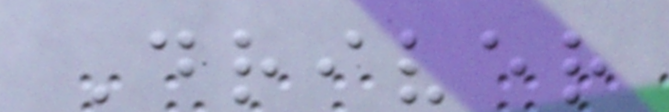Driver
